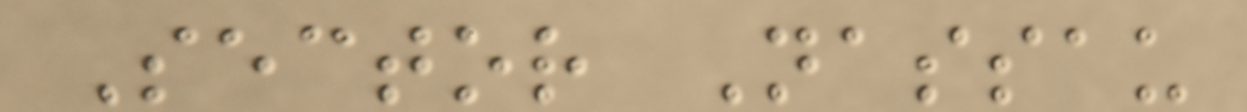Sector Nassau
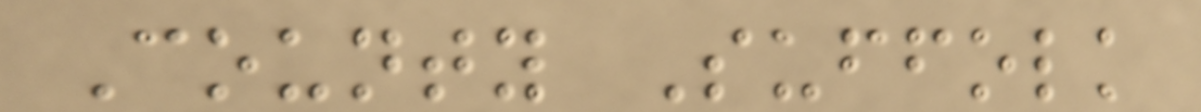County Suffolk
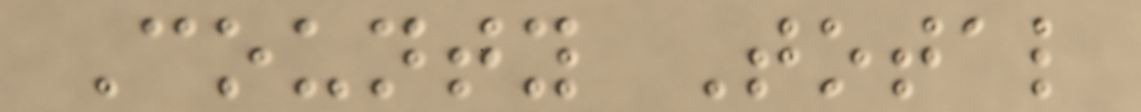County Total
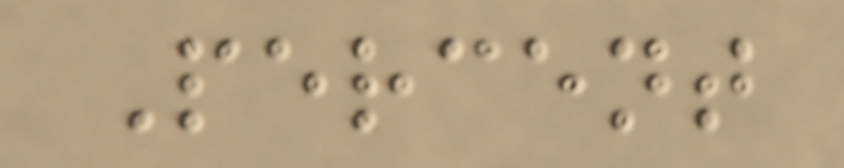Percent
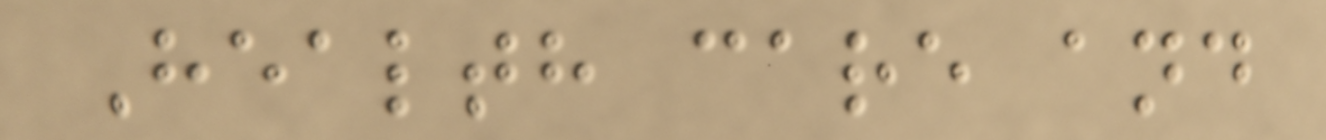Health care and
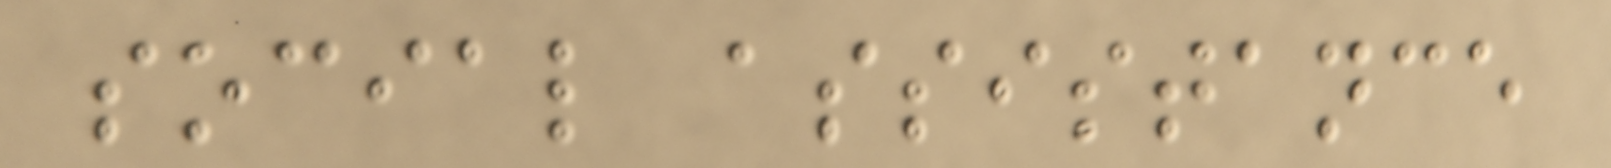social assistance
